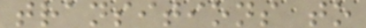transitions to
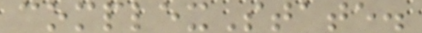complexState.
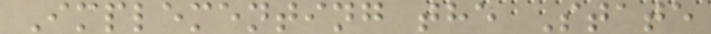Implementing the State
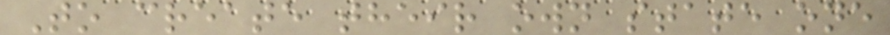To create their own state one
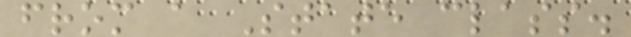from a State class.
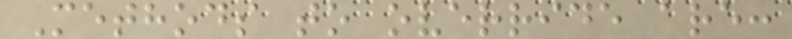Methods to override are:
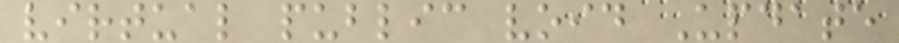virtual public void Update
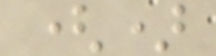()
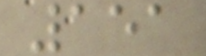151
